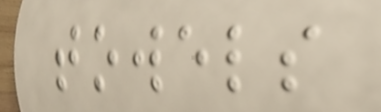towels
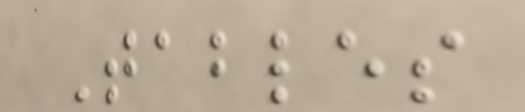Tables
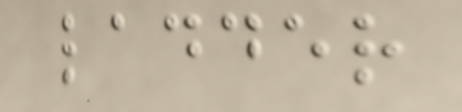ladder
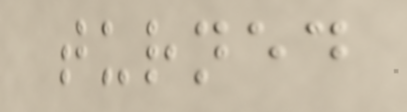turned
